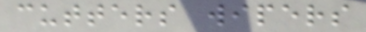cutters wipers
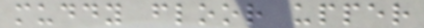muddy floor upper
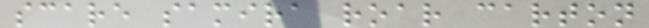scare samira roar carton
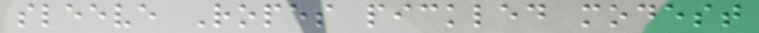sleeve Ropes pickled modest
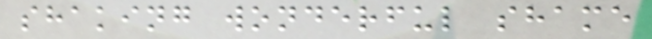shaking wonderful shame
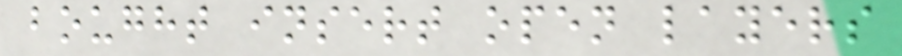bought insert open layers
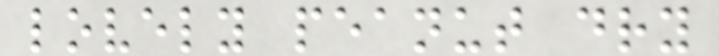lovely peanut dry
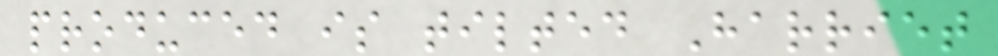produced is tilted Harriet
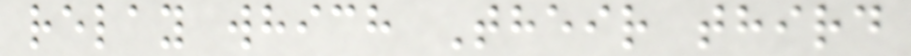relay which Their third
